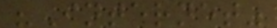"Internet"
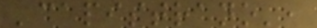'capistrano',
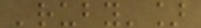'ruby']
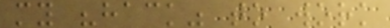my "hack" to work
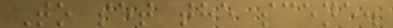To set the scene.
